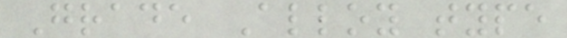Grade Alloy type
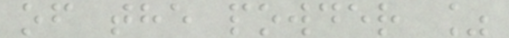of the powder %
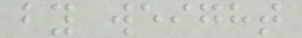by weight
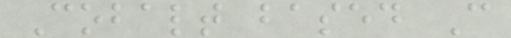Cobalt based C
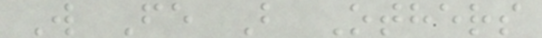W Fe B Others
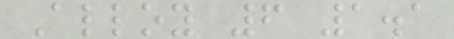Alloy 6 1.1
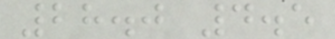28.0 4.5
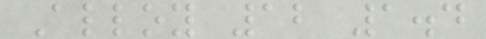Alloy 12 1.4
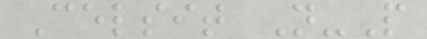Celsit N-P
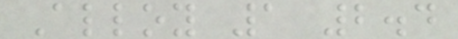Alloy 1 2.4
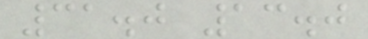31.0 13.0
